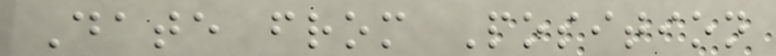Date from Position
